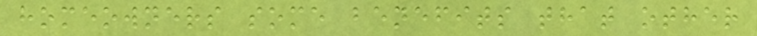homeowners some benefits that other
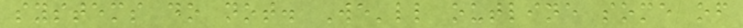systems do not. We'll outline some of
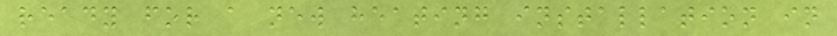ready for a new heating installation in
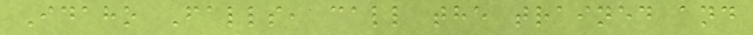Idaho Falls, call the trained and
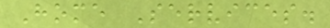Home Services.
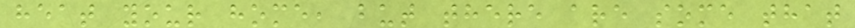heat your home, but there are some that
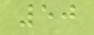50
